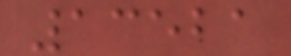13521
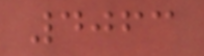4063
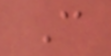C
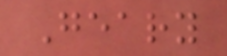Geary
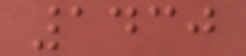1430
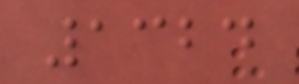1324
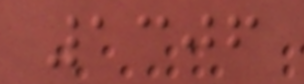1306
